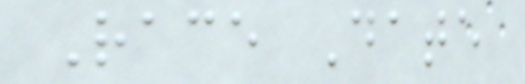Race Date
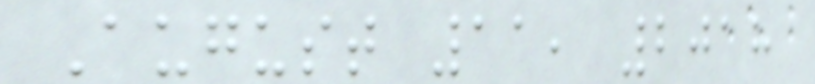August 11, 2018
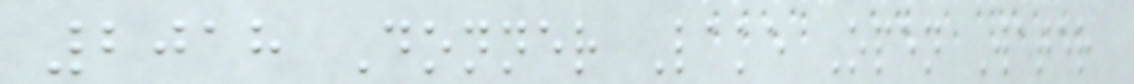2018 Donner Lake Open Water
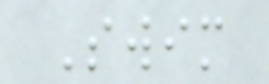Swim
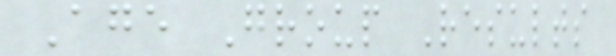Age Group Results
